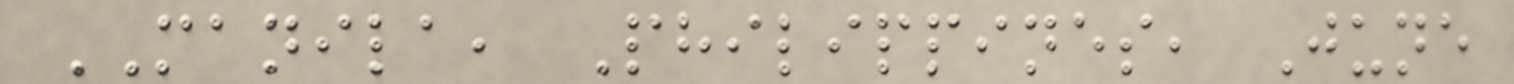MANILA, Philippines, June
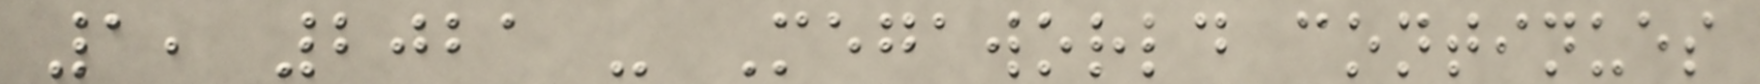1, 2021 - Megaworld continues
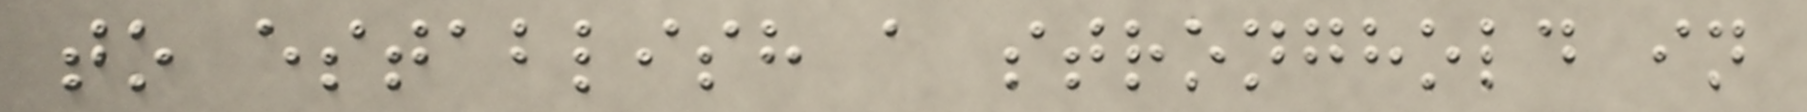to establish a stronghold in
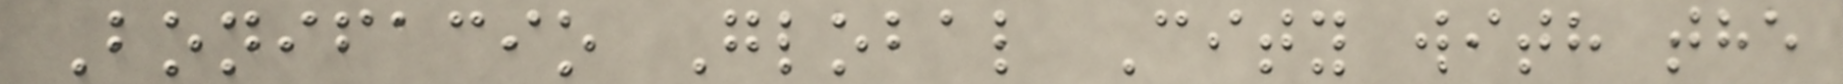Bonifacio Global City with the
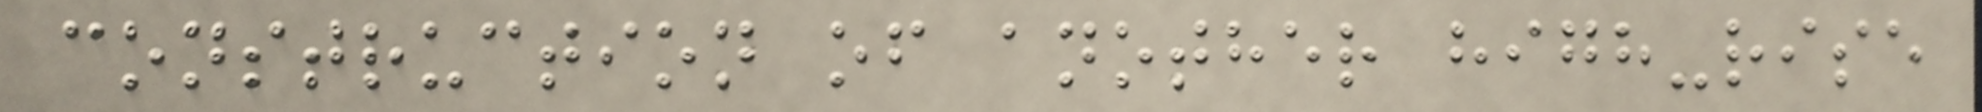construction of another high-rise
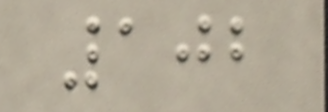102
